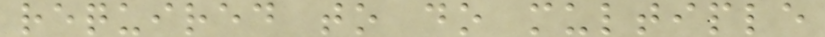required to do multiple
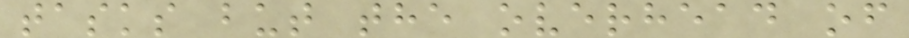tasks but the overhead of
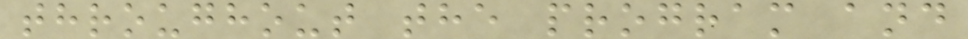throughout the program and
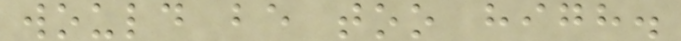would be too high.
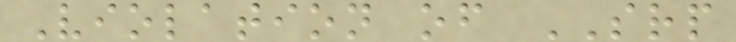Violation of SRP
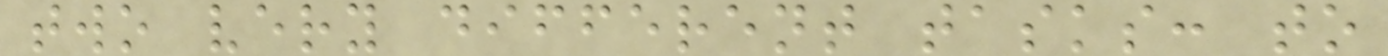two very different tasks: to
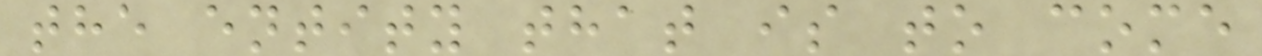the entity that is to come
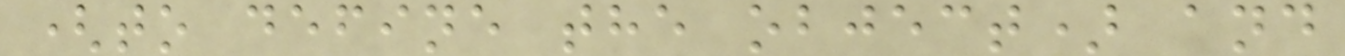(to define the object) and
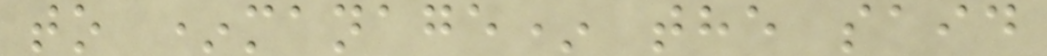to *manage* the said
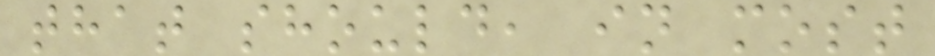that should, in most
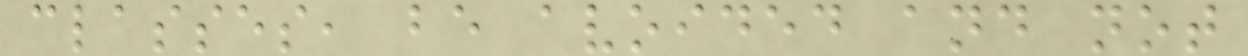classes, be avoided and not
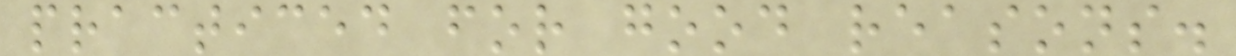practiced for good reasons.
